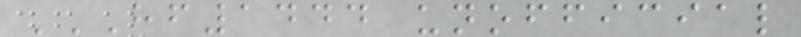HF1444 UNOFFICIAL
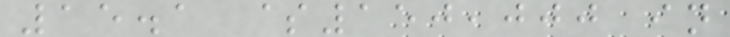15.1 $150,000 in
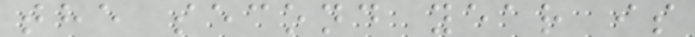the second year is
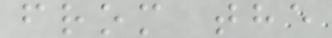from the
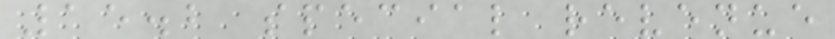15.2 special revenue
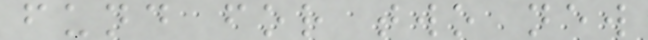fund for two new
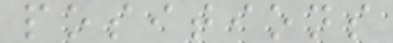positions
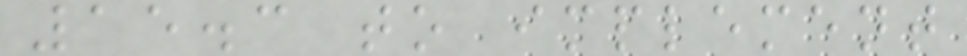15.3 to implement
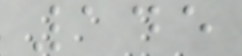145
